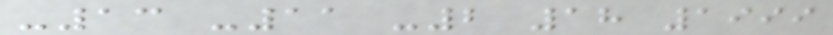-13 -11 -2 18 1999
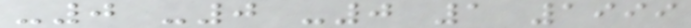-0 -0 -0 1 1999
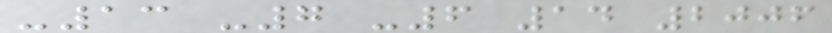-13 -7 -6 14 2006
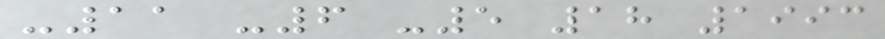-11 -6 -5 18 1993
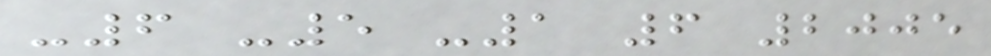-6 -5 -1 6 2005
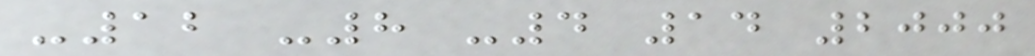-12 -8 -4 14 2000
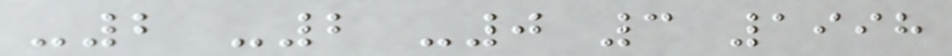-2 -2 -0 3 1998
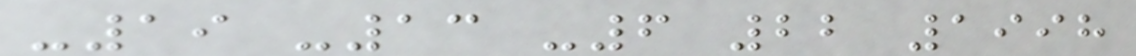-19 -13 -6 22 1998
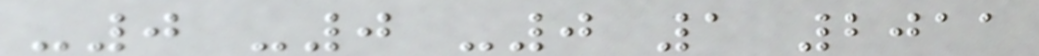-0 -0 -0 1 2011
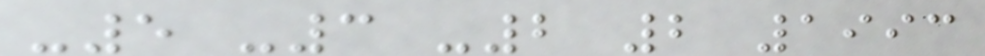-5 -3 -2 2 1993
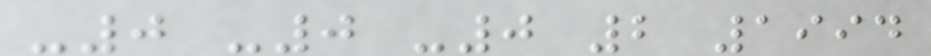-0 -0 -0 2 1994
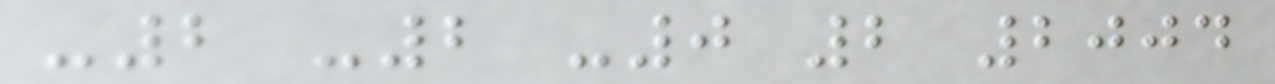-2 -2 -0 2 2004
